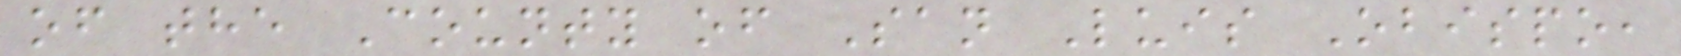of the County of San Luis Obispo,
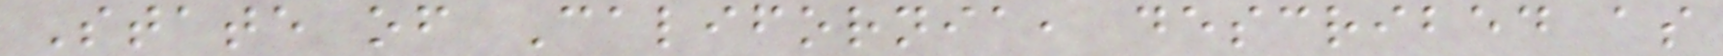State of California, described as
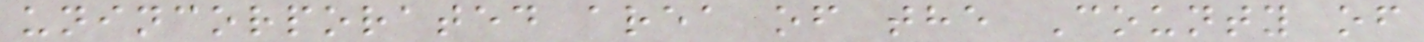unincorporated area of the County of
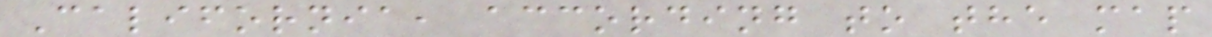California, according to the map
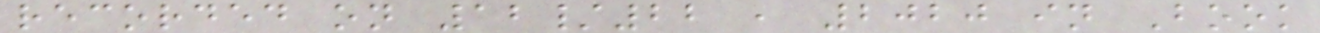recorded on 12/22 , 2020 in Book
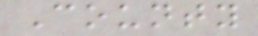County
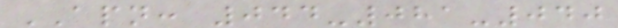APN: 044-081-040
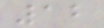12
